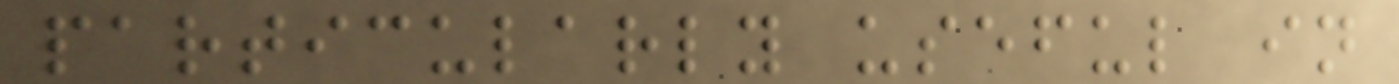particularly useful in
